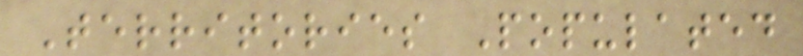Territories Populated
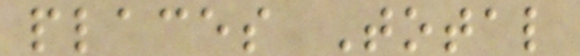places Total
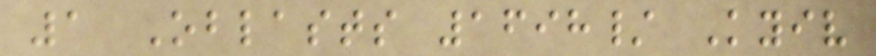1 Oblasts 1698/ Kyiv
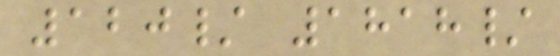120/ 1818/
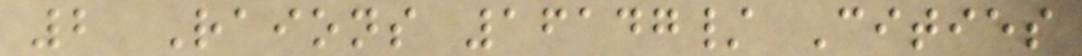2 Raions 16147/ Cities
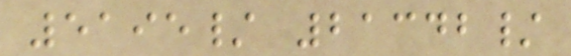5195/ 21342/
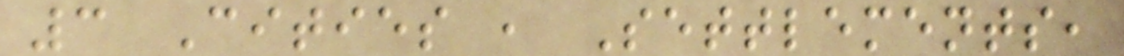3 Cities , Settlements,
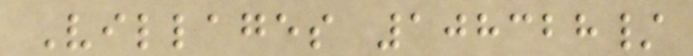Villages 108328/
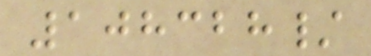108328/
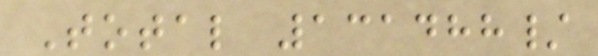Total 131488/
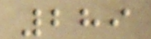289
